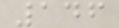146
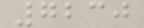7230
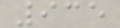935
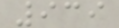939
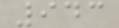943
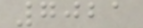7021
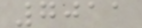7011
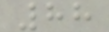88
